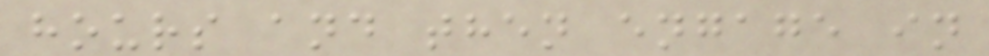hours and then engage in
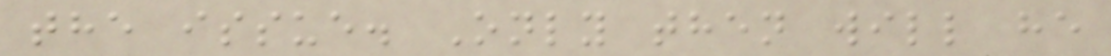the issue. Only then will he
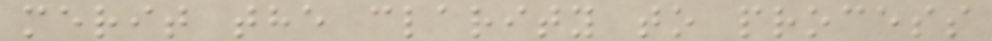merit the clarity to process
